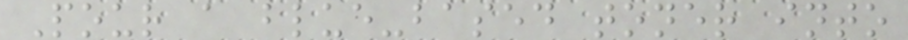Pour a blue-based toner into
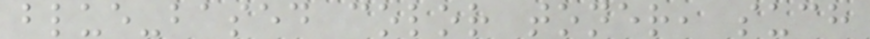blue-based color toner, such
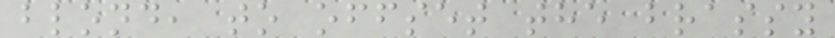blond, to offset the brassy
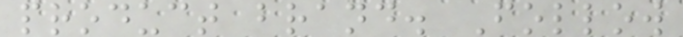product brand. Follow
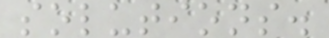solutions.
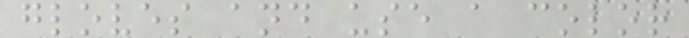gloves and use a color
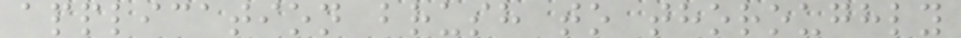application brush to thoroughly
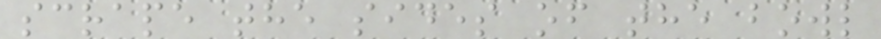scrape the sides of the bowl
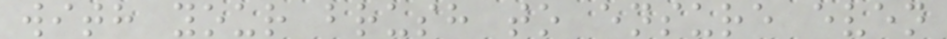with your brush to ensure even
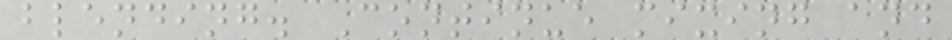blending. Continue mixing and
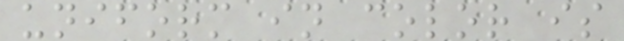uniform in color is
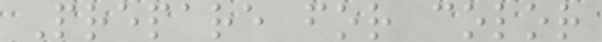Prepare for color
